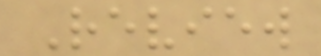Review
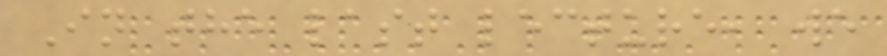In the last lecture, we
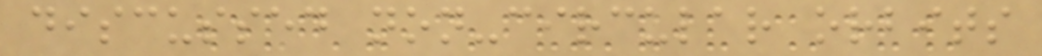discussed non-circular orbits
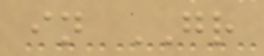in GR
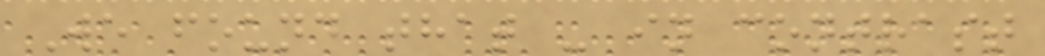We found that - in contrast
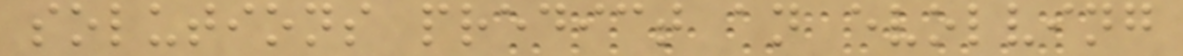solutions predict an evolving
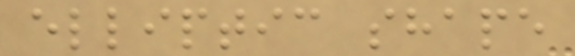elliptic shape
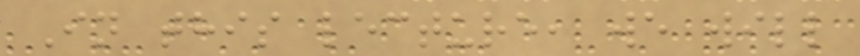In this lecture, we will
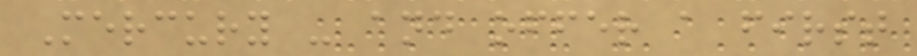Mercury - and offer a first
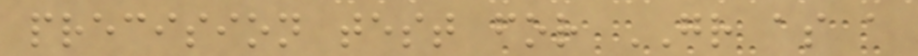precision test for GR as a
